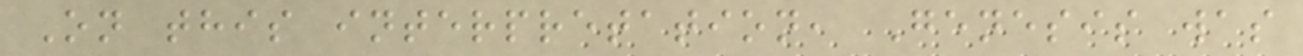On this interpretation, Genesis was
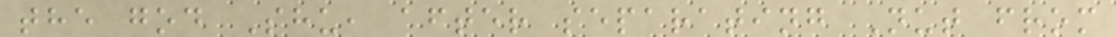the god Shu, after separating Nut from
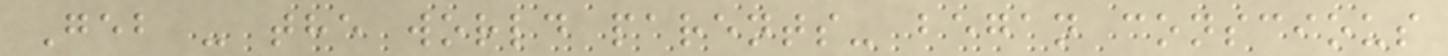Geb - the world parents- began conscious
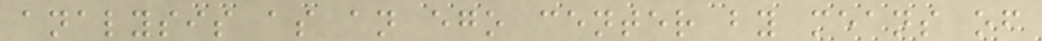analysis as an ego center by means of
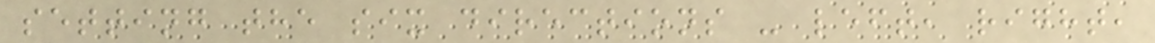setting the six directions - left, right,
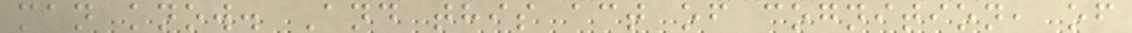man know. And this act of cognition, of
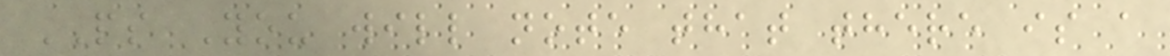PS You will note that there is a
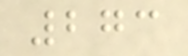273
